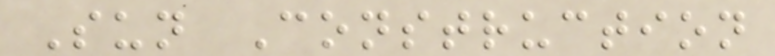Sun Construction
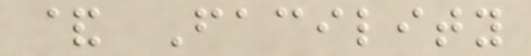& Facility
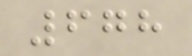678
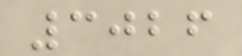3026
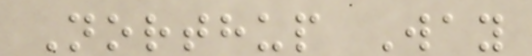Northup Way
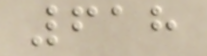618
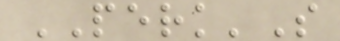PERK'S
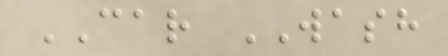CAR WASH
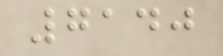7140
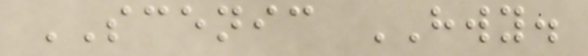SCENIC HWY.
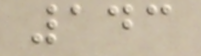143
